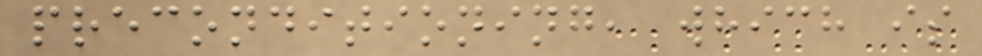preconditioning, which is
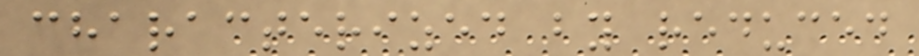characterized by reduced
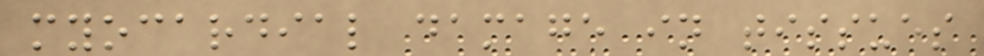myocardial damage in tissues
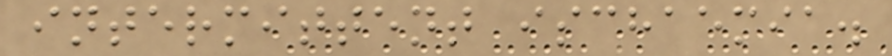intermittent ischaemia.
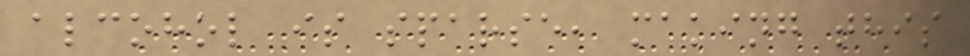alcohol is sparse, making this
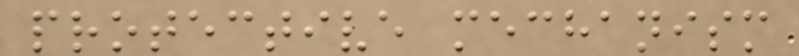protective mechanism
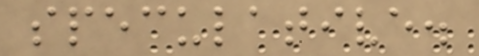speculative.
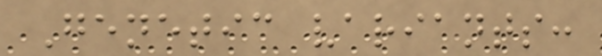Genetic variants:
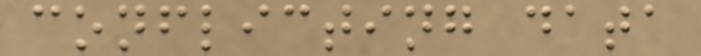conflicting data
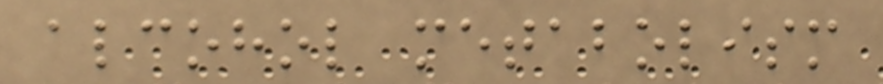alcohol metabolism
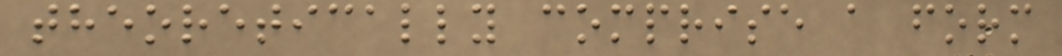theoretically comprise a form
